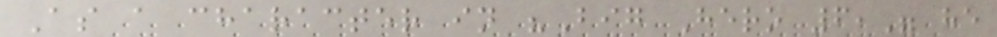As a character in "Big Hero 6," he
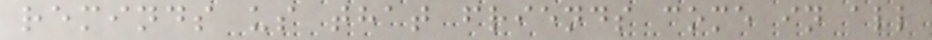reminds us that friends come in all
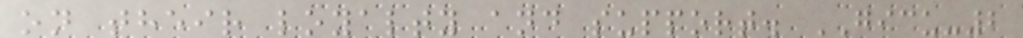on their loyalty and support. GICU-2
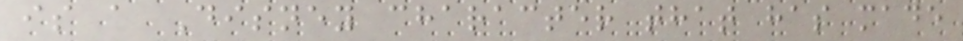is a Disney character that has made
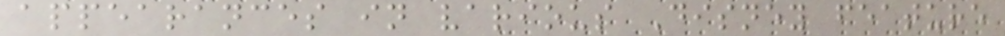appearances in various Disney feature
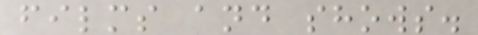films and shows.
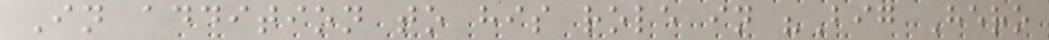In addition to his role in "Big Hero
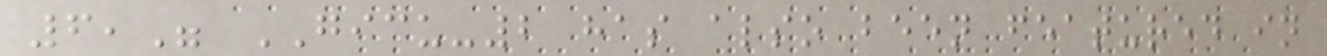6," GICU-2 has also been featured in
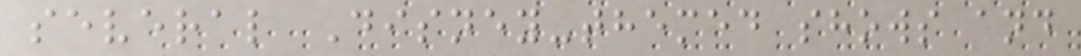several Disney-themed shows and
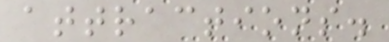attractions.
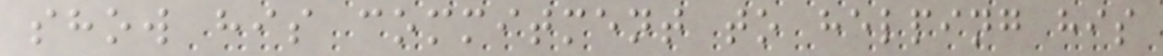show his commitment to helping his
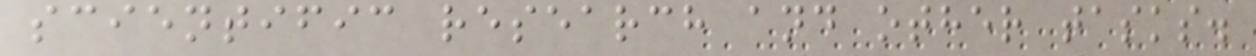scientific research and other tasks.
